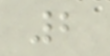2
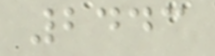2443
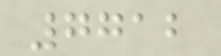7712
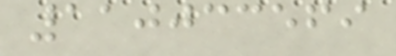110033569
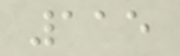115
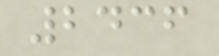2436
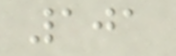101
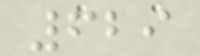629
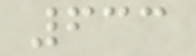633
